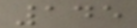145
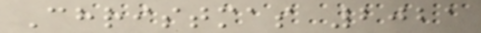Christmas 2021
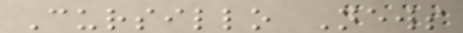Cursillo News
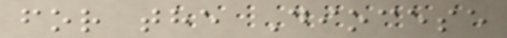for the Diocese
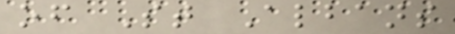of St Albans
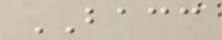BACC
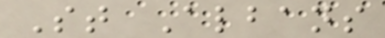St Albans
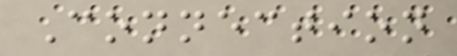Connection
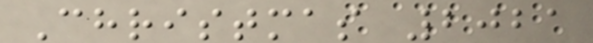Christmas 2021
